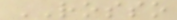ROSSO
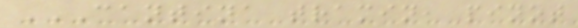CANTINA TRAMIN, PINOT
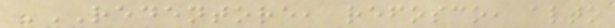REDENTORE, REFOSCO, ALTO
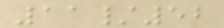11/52
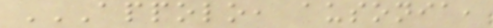APPOLO, AUSONIA,
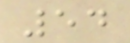54
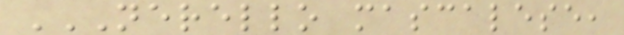NERELLO MASCALESE,
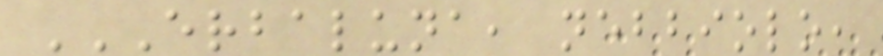ERBALUNA, NEBBIOLO,
